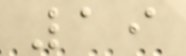19
